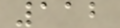112
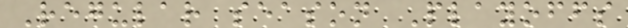Regular season Playoffs
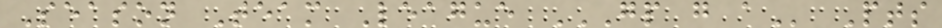Season Team League GP G A Pts
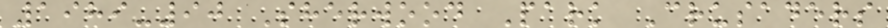1989-90 Sherwood Park Crusaders
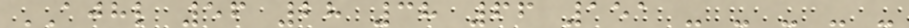AJHL 56 28 38 66 151 - - - - -
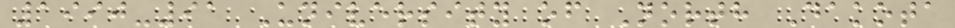1990-91 University of North Dakota
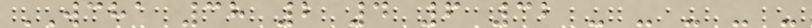WCHA 38 2 4 6 32 - - - - -
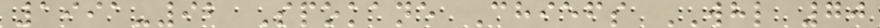1991-92 Spokane Chiefs WHL 70
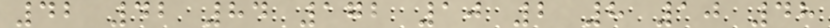42 42 84 172 10 2 8 10 48
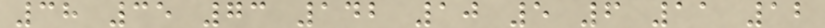38 35 73 142 10 5 6 11 12
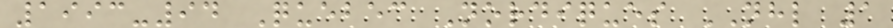1993-94 Quebec Nordiques NHL 1
